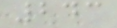243
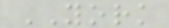YORK
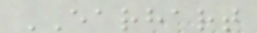EARHART
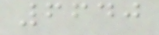6640
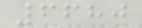6680
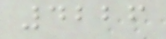4226
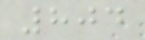804
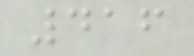416
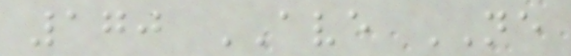170 AVE NE
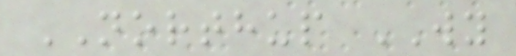NORTHUP WY
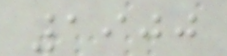1900
